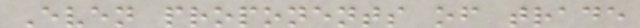Even proponents of trade
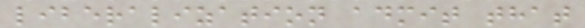liberalization admit that
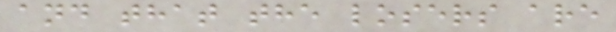and that the losers are
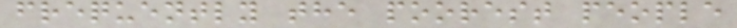frequently the poorest people
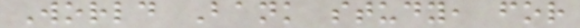World Bank study, for
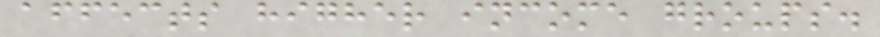affects higher income groups.
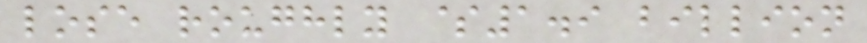lose roughly $1.9 billion
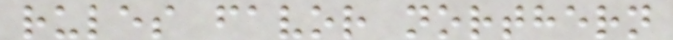rules favor northern
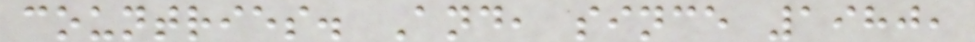countries. And, since 1980,
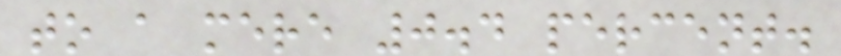to a mere 0.4 percent.
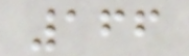166
